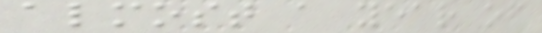almost a year of
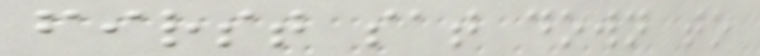first sat down to
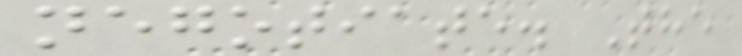negotiate. The
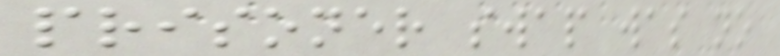prisoner swap was no
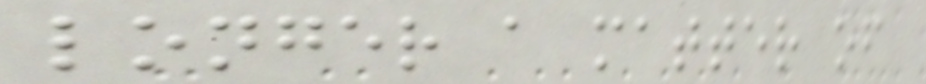longer a matter of
